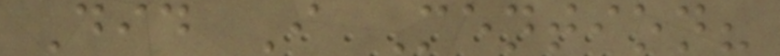Did I Mention?
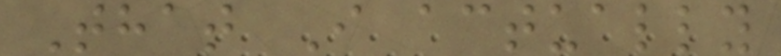That I actually
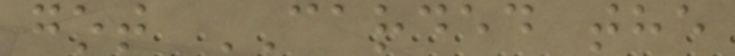got CARDED the
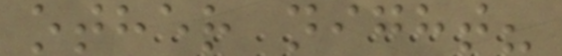other night?
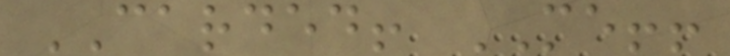CARDED! ME!!
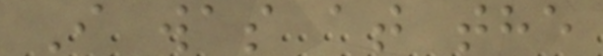I was at the
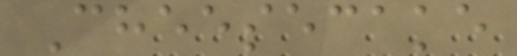Cheesecake
